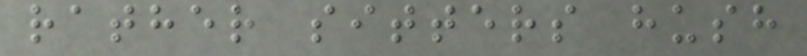rather sitters hush
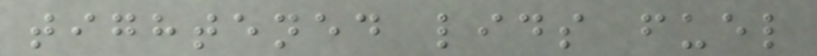tightened lids fuel
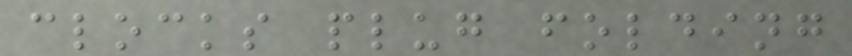clocks plug folding
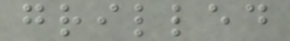grilled
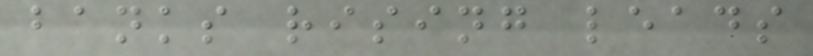banks rising leads
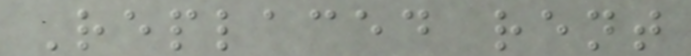Replaced rent
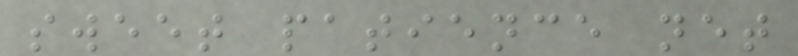sweet patience net
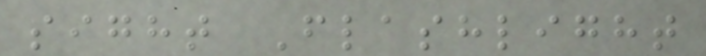sight Flashlight
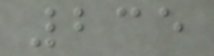235
